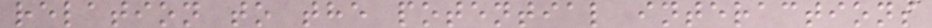relation to the potential interactions
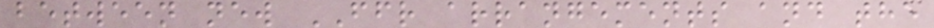between new FFR arrangements and the
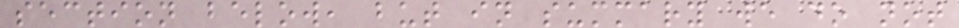section below, but in summary we do not
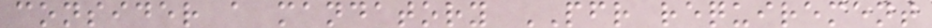consider a mandatory PFR requirement
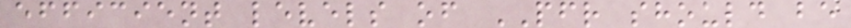efficient levels of PFR should be
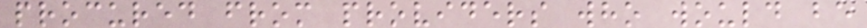procured from providers who would be
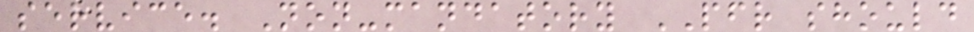service. Non-mandatory PFR should
